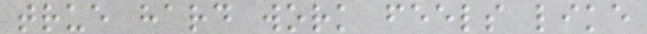true hard work feels like
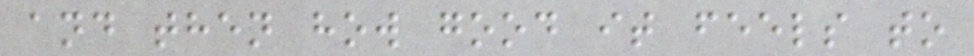and then how good it feels to
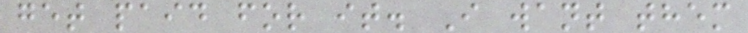get paid for it. I want them
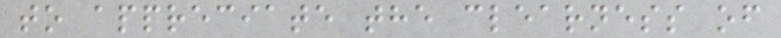to appreciate the clearness of
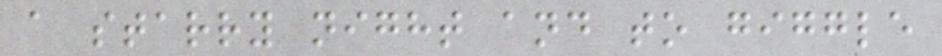a starry night and to giggle
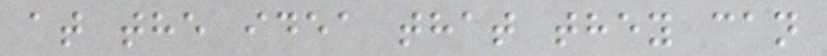at the idea that they can
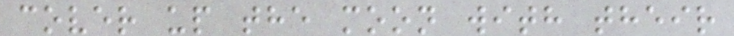cover up the moon with their
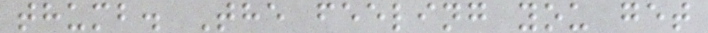thumb. The feeling you get
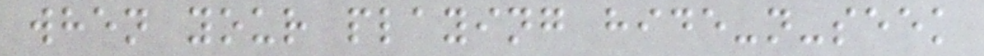when your playing hide-n-seek
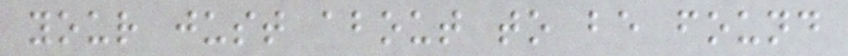your just about to be found
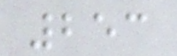253
